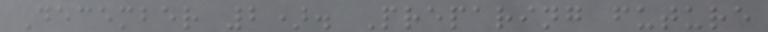December 2). Preparing future
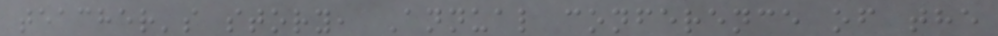teacher's story, Annual conference of the
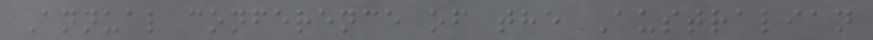Annual conference of the Australian
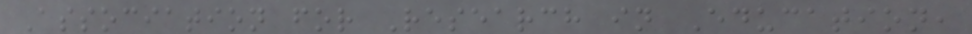Association for Research in Education,
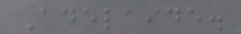Adelaide.
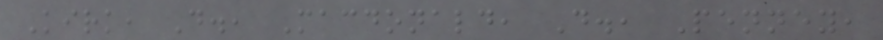Kirk, D., Macdonald, D., Penney,
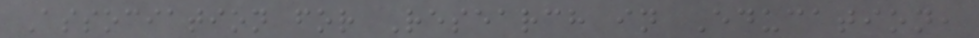Association for Research in Education,
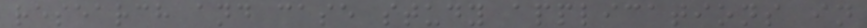research and case study applications in
